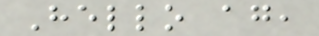Hello again,
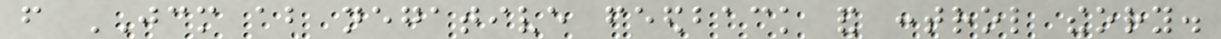from JCM about negative feedback and control theory.
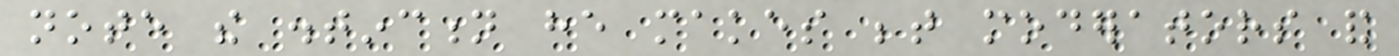note the distinction he makes between moderators and
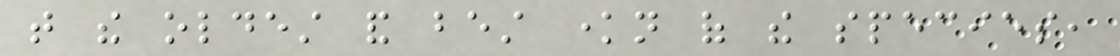that the oldest and best known of the species,
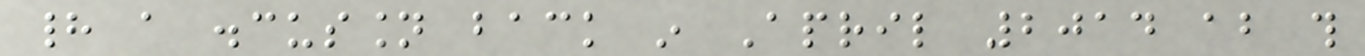had a discussion back in April 2014 about this
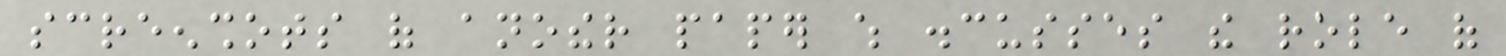screenshots of another paper which discusses the role of
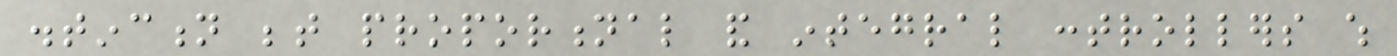distinction between proportional and integral controllers which
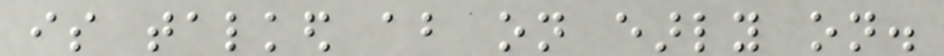is talked about on early on.
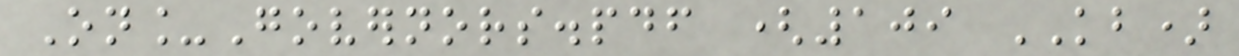On_Governors.pdf (109 KB)
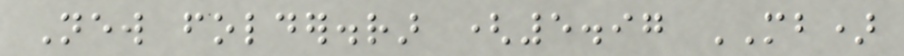New folder.rar (5.97 MB)
